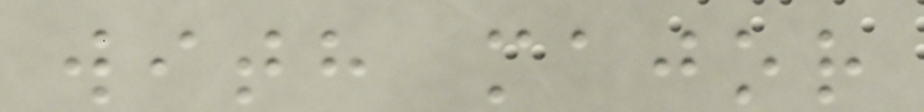with major
